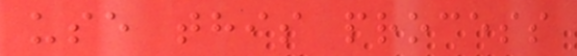use this process
